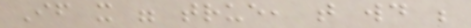If it were true, that would be
